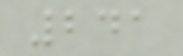241
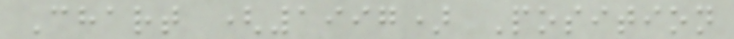Chart (1997) Position
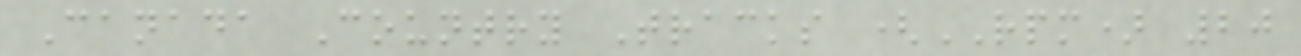Canada Country Tracks (RPM) 20
